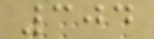304
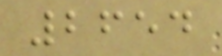2654
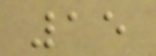15
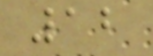12
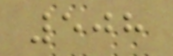508
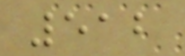512
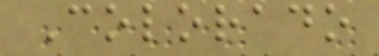Colorado
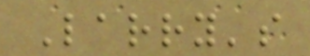Larry's
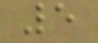5
